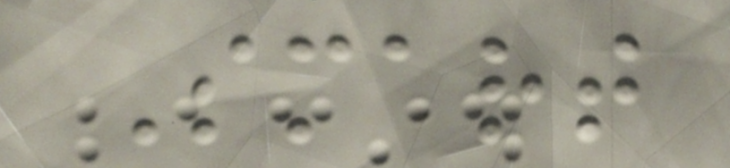Smart
